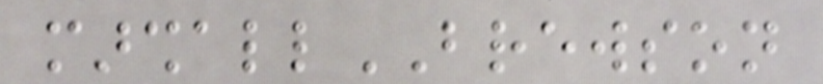marshallBREWSON
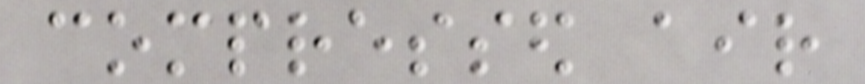compressed air
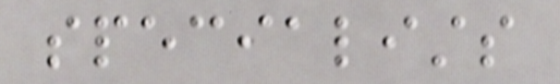specialists
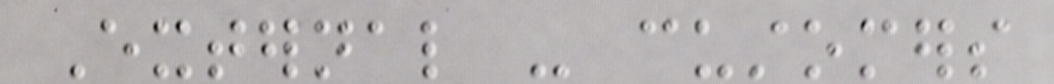External - customers
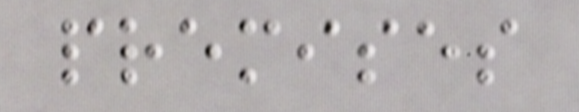premises
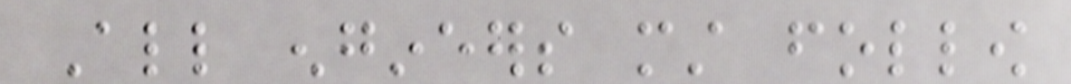All engineers must follow
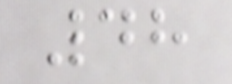48
